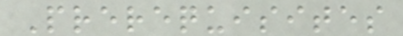Prerequisites
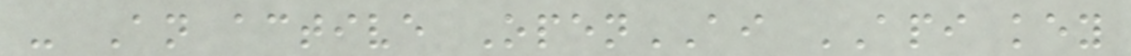- An active OpenAI API key
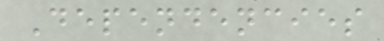Dependencies
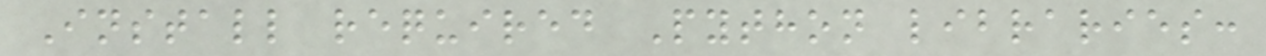Install required Python libraries:
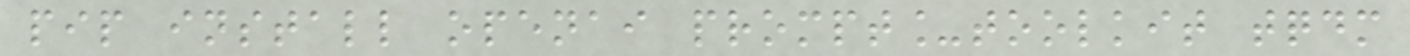pip install openai prompt_toolkit tqdm
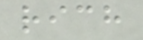rich
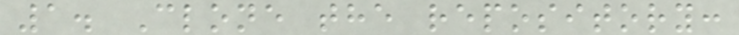1. Clone the repository:
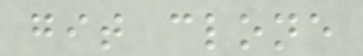git clone
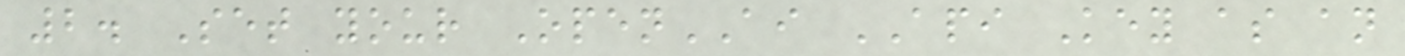2. Set your OpenAI API Key as an
